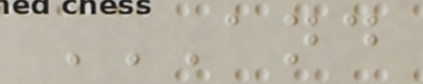AND
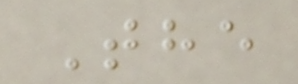The
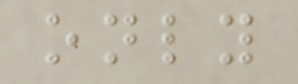only
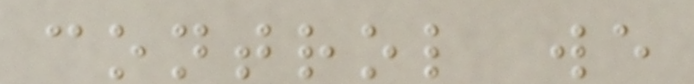control we
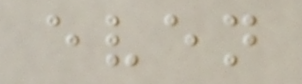even
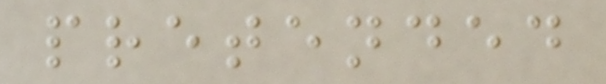pretended
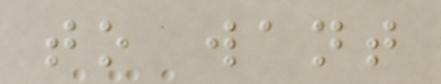to want
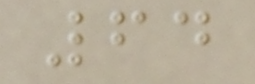64
